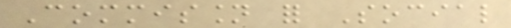Commission for Social
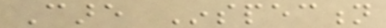Care Inspection
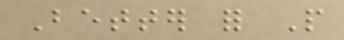Better for People
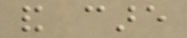and care
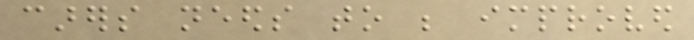carers needs to be improved
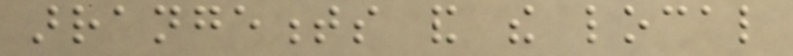arrangements and the local
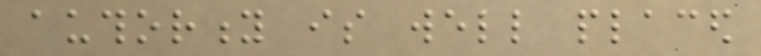authority is well placed
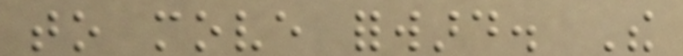to move forward. The
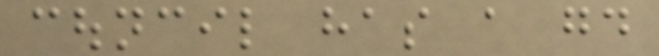council has a good
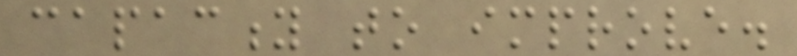capacity to improve.
